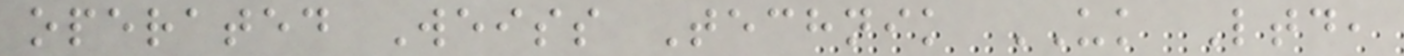operated Weiss Technik UK Ltd,
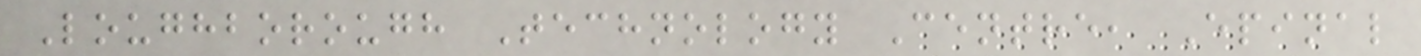Loughborough Technology Centre, Epinal
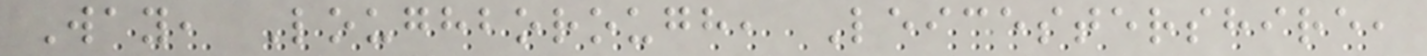Way, Loughborough, Leicestershire,
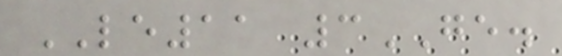LE11 3GE.
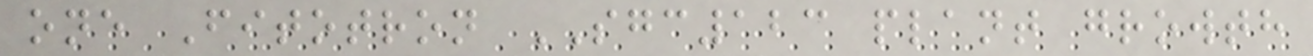one Fitotron SGC123 plant growth
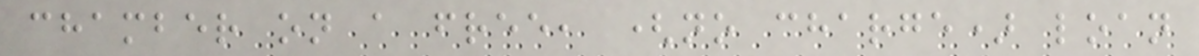chamber on a free, (no charge) loan
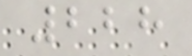228
